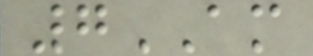7AM
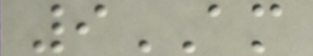9AM
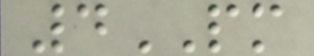4PM
